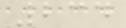234
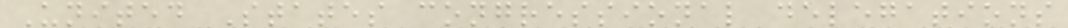United States congressional delegations
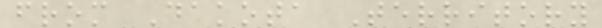from Dakota Territory
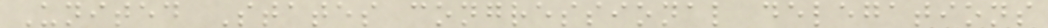United States congressional delegations
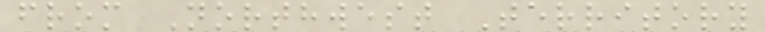from Northwest Territory
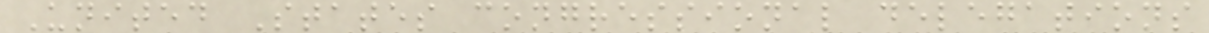United States congressional delegations
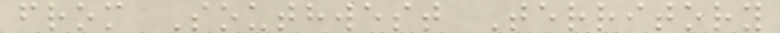from Southwest Territory
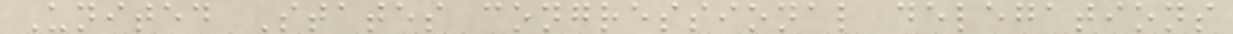United States congressional delegations
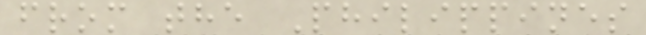from the Philippines
